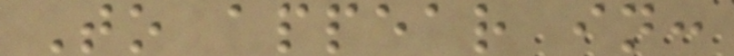To appear in:
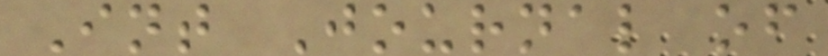Int Journal of
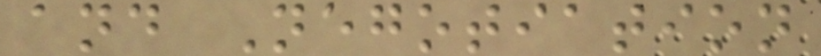and Negotiation
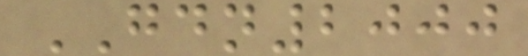GDN2000
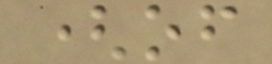(of
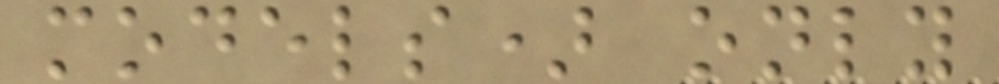models) only
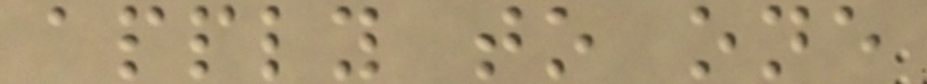apply to one
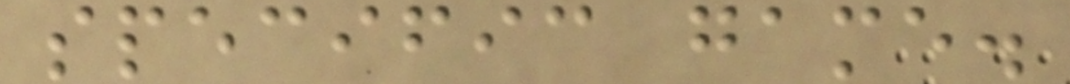specific game.
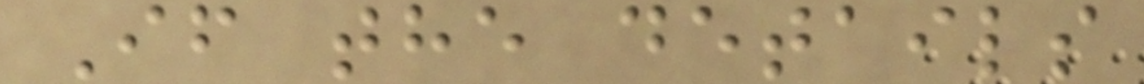If the details
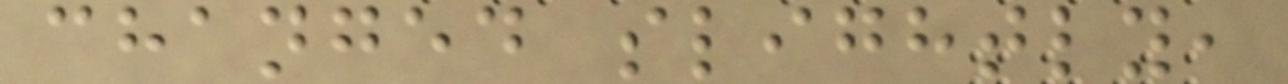changed slightly,
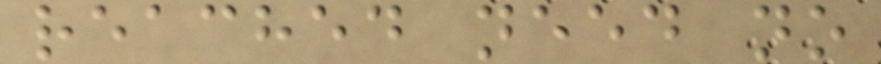reached need no
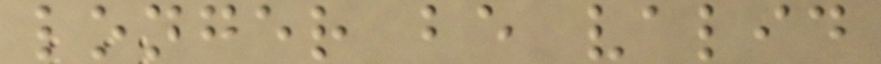longer be valid
